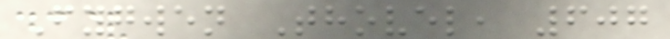Fygwen Thovel, 607
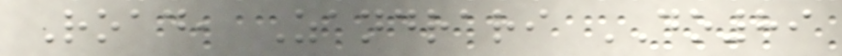Road, Zandrari DO89
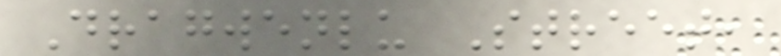Dragwenlu Street,
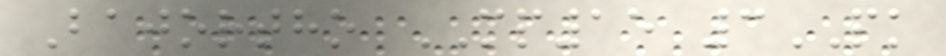Bajortho MP15 3PK
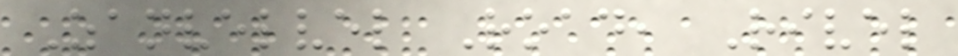Zanvelvel Road, Rivel
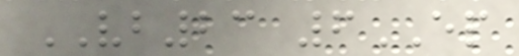VB23 6EP
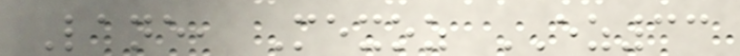Lane, Mexoz EZ33
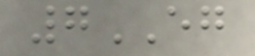7EG
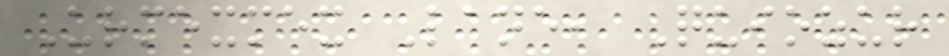Urmexmex Lane, Quiozur
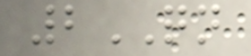2QN
